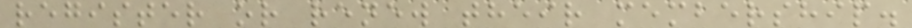register or renew their membership.
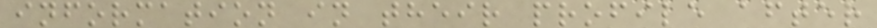information in their profile after
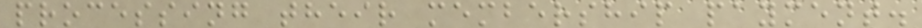processing their membership payment.
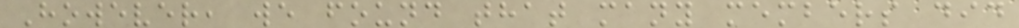However, we found that many members did
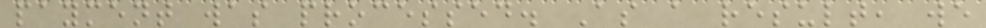payment was processed. As a result, we
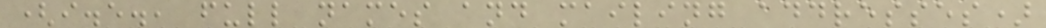(i.e., full names and mailing addresses)
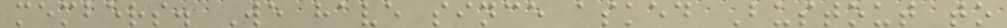members. We have since asked Bustout to
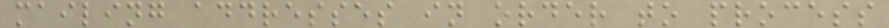mailing addresses in order to process
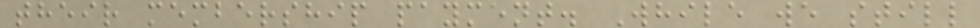their membership payment. While we still
